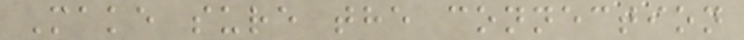Make sure the connection
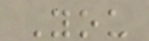You
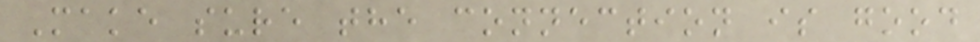Make sure the connection is good
